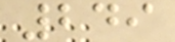249
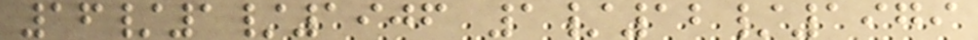16/1/1906 1/12/1979
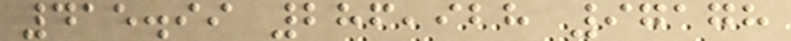415.99 286,928 97178
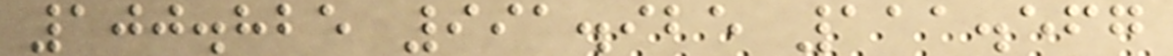100.825 991.925 111.567
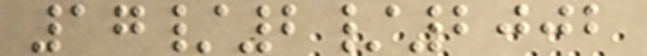17/2/2002
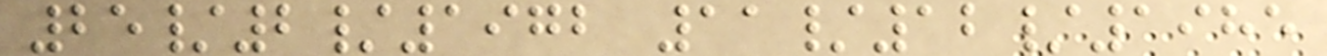25/2/1972 11/12/1985
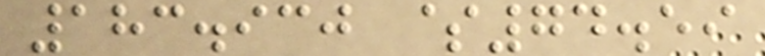183.930 $74.59
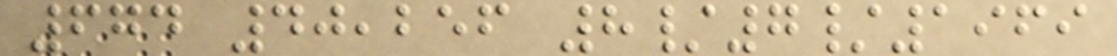674 40,256 8/7/1969
